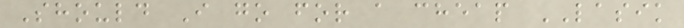Should I go for a cheap LASIK
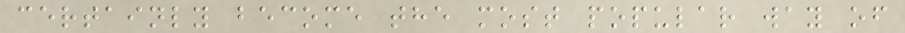certainly become the most popular way of
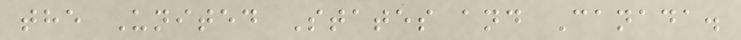the United States and Canada.
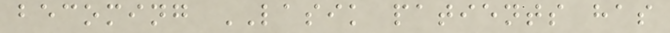becoming LASIK patients has
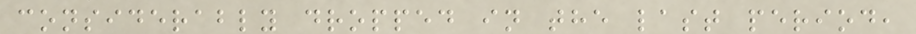considerably dropped in the last period,
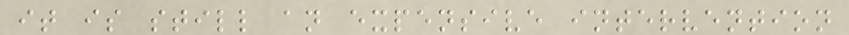it is still an expensive intervention
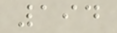194
